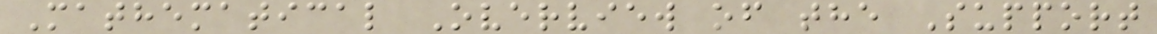Mathematical Overview of the Support
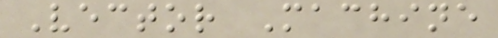Vector Machine
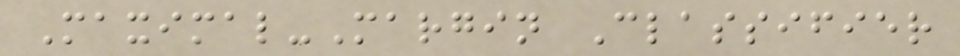Maximal-Margin Classifier
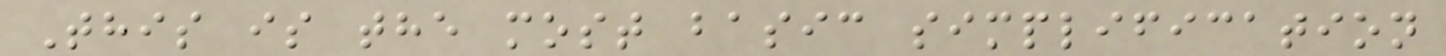This is the most basic simplification
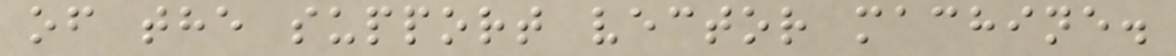of the support vector machine.
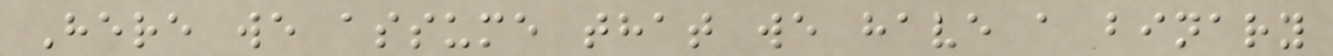Here we assume that we have a binary
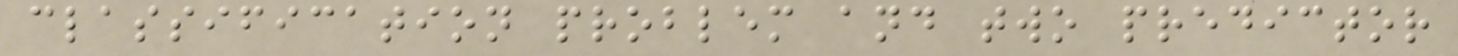classification problem and two predictor
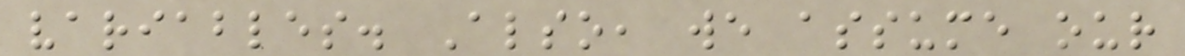variables. Also, we assume our
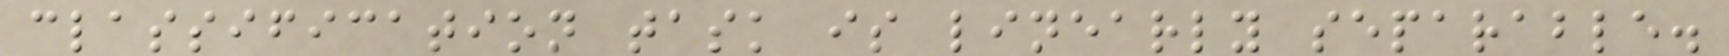classification task is linearly separable.
